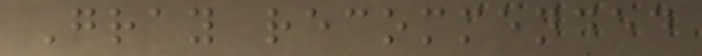Gray recommended
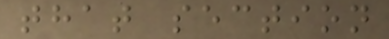that section
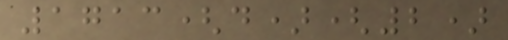1713(d)(2)
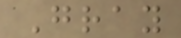Gray
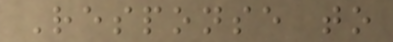Response to
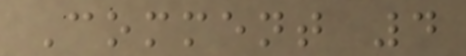Comment 4
